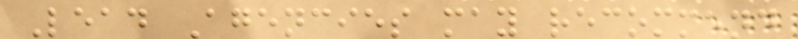Lead Agencies may recommend
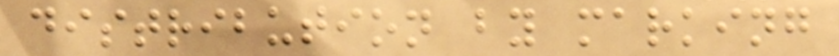distribution by marking
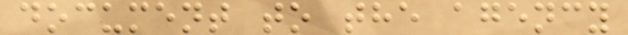document to the agency
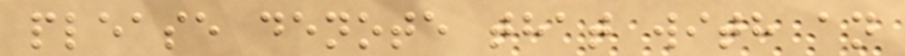please denote that with an
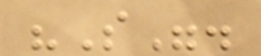"S".
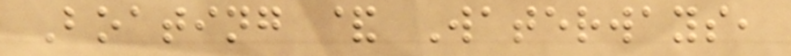Boating & Waterways,
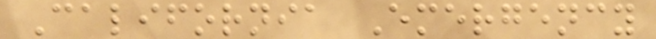California Emergency
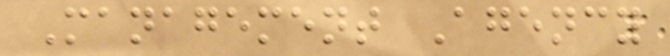Management Agency
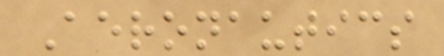Aeronautics
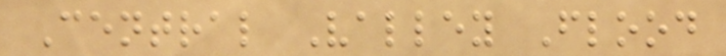Central Valley Flood
